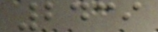2439
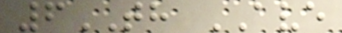6TH AVE
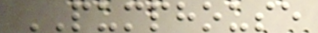PUMPHOUSE
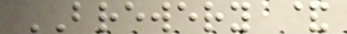BREWERY &
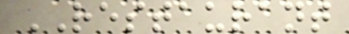RESTAURANT
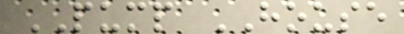PUMP HOUSE
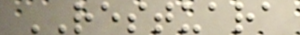RESTUARA
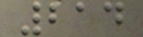214
